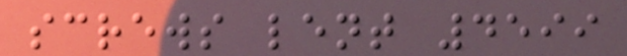screws lent 4599
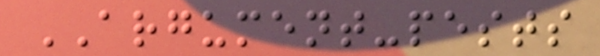ARGUMENT-pests
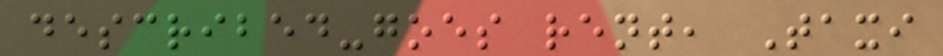described-goes rent, Taxi
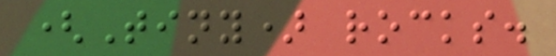(Tiny) rocks.
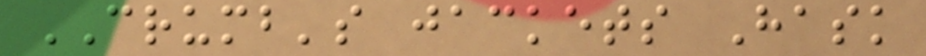CRUMB's jackets Hask
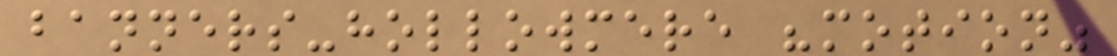banners-hollowmere "motion"
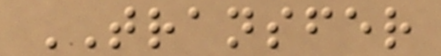TRANSFER
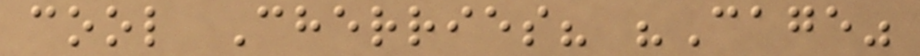cool Cherries? "Cage"
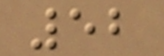52
